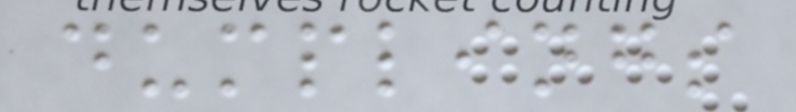dumplings
